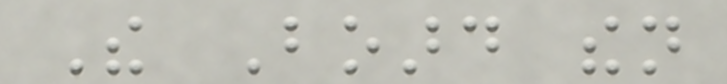The Board then
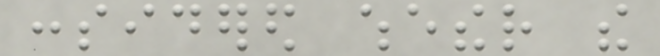considered whether the
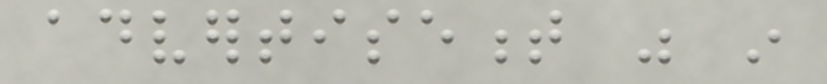advertisement was in
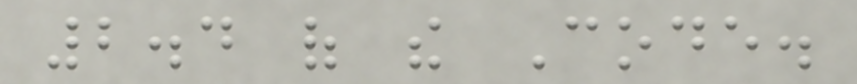2.4 of the Code.
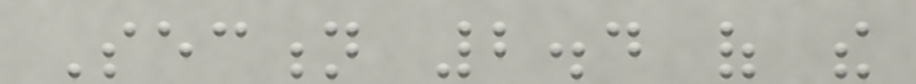Section 2.4 of the
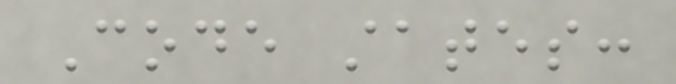Code states:
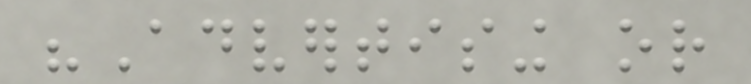"Advertising or
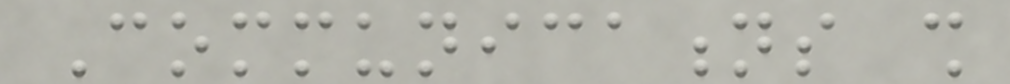Communications shall
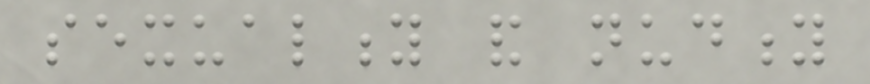sexuality and nudity
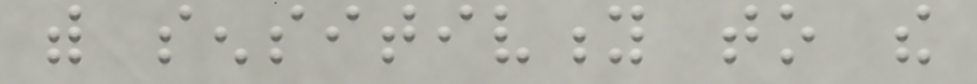with sensitivity to the
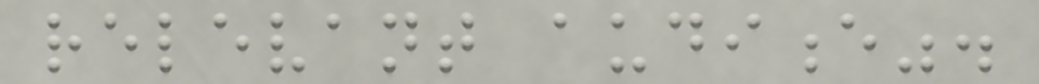relevant audience".
